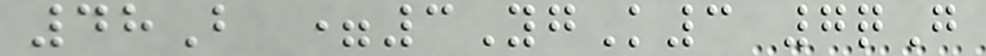48B =3YgK3 7qG
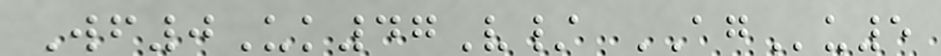Wf0Uk47V/ AGu5
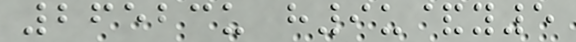26523u h9u&y5
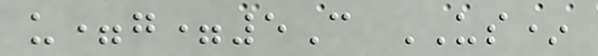u=g=5C US*
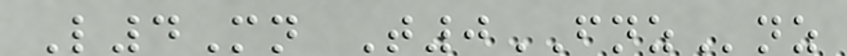L4Mn T0FNZnz
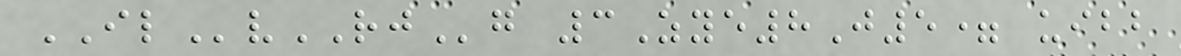ILvRJg 3Zye8J5= uibb
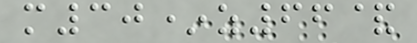m30*z66&
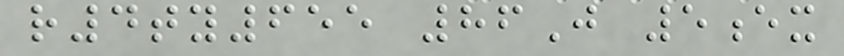r4ty655 86J 5ex
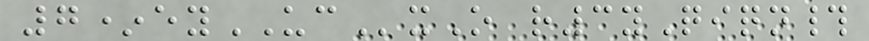7*eyUCxO r3yQiqn#
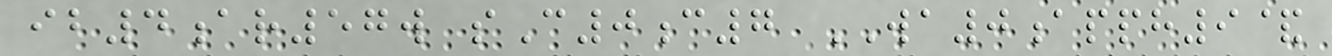ib4ar57w sC0c7 WA0apph9&
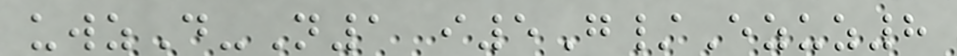uwzD-N1 i5G/Ezuz8
